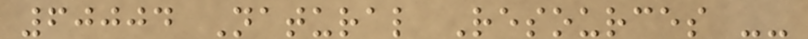60004 Natural Resources --
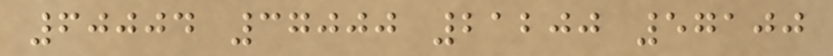60004 37000 21200 57100
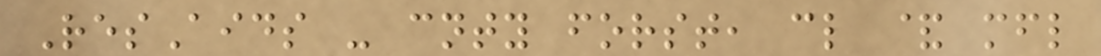ResAids - cnty forst, cl & mfl
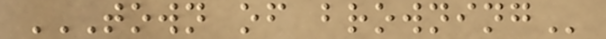TOWN OF BROWNING
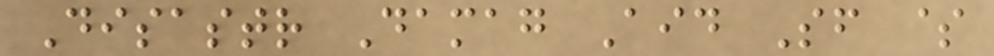Disastr Damag Aid Sf $
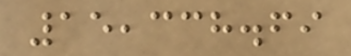15,338.69
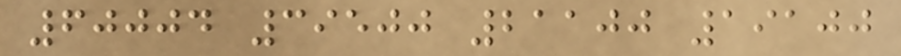60004 39500 21100 19100
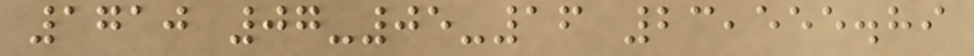1710 07-05-16 23,555.89
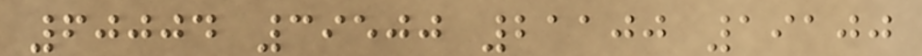60004 39500 21100 19100
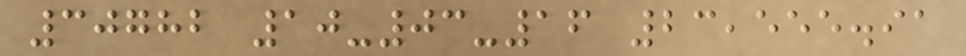30782 10-03-16 23,555.91
